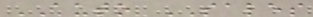AUTO SALES
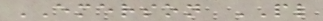EMERSON PL
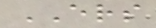ERS
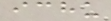ichu
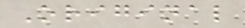Original
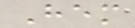Hem
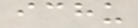ichu
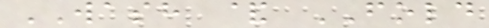WASH & FOLD
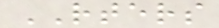RTERS
